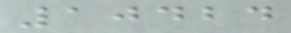10424
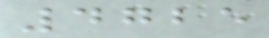4725
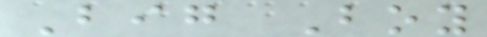Big Boy
